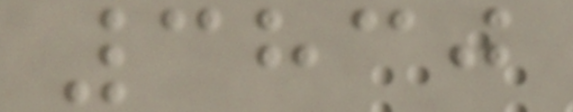3830
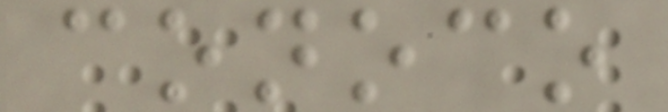conoco
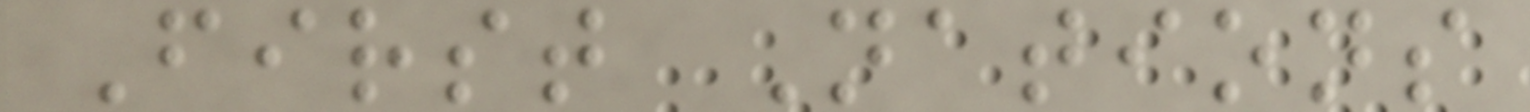First Nations
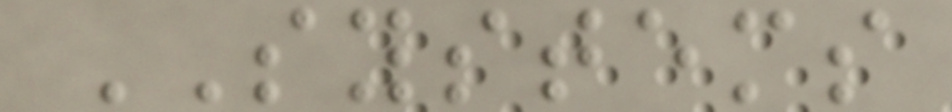SYSTEMS
